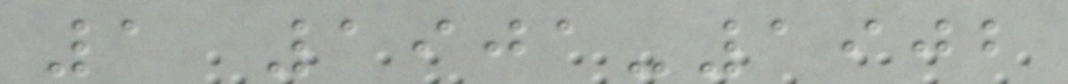1 1901-1902
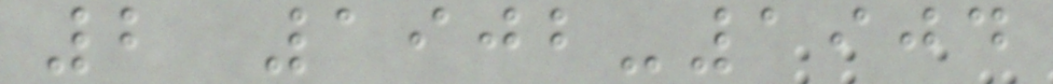2 1902-1904
